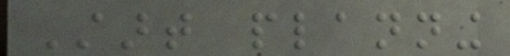Start planning
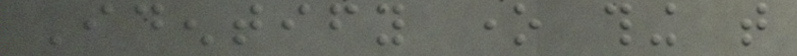Identify one thing that
